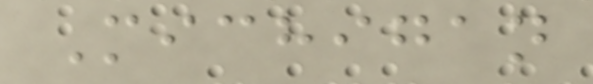Michigan
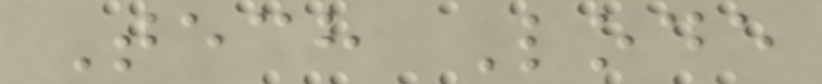Tech Lode
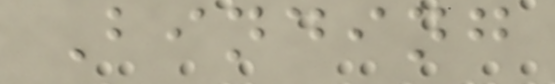Binding
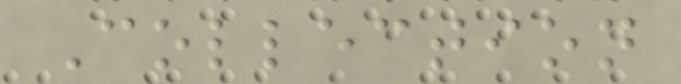Collection
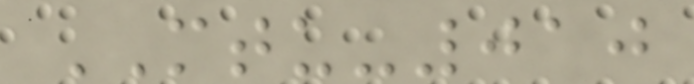MTU-010
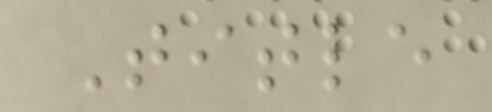Title
